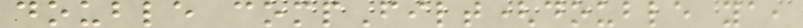double compFilt(double ya,
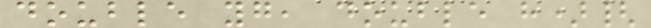double yg, double h){
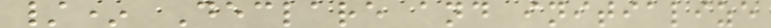/* Declare and initialize
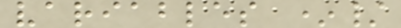variables */
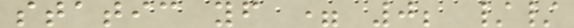static yf = 0; //
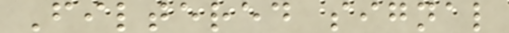Filtered signal
